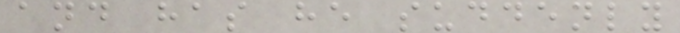and has he suddenly
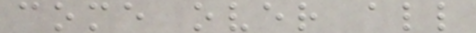come over all
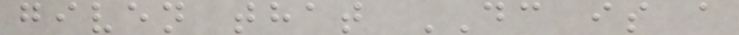given that DC is a
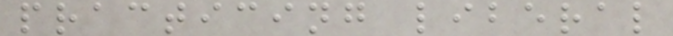practicing liberal
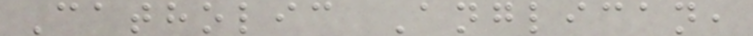Catholic Anglican,
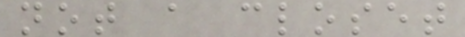not a closet
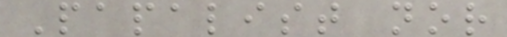Papalist nor
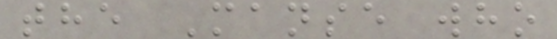the Manse who
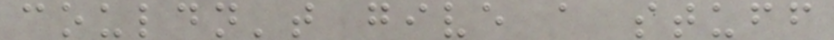couldn't give a stuff
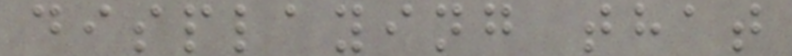displaying that
